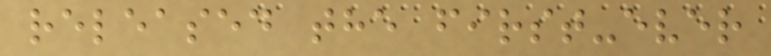released the first-ever
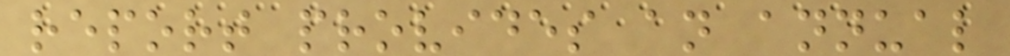report provides an annual
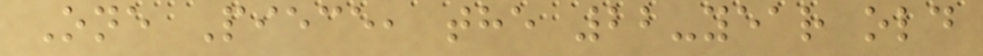One Piece, the 22-year old
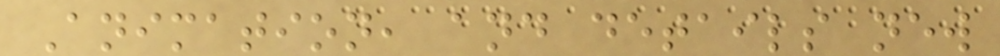Animation, and details new
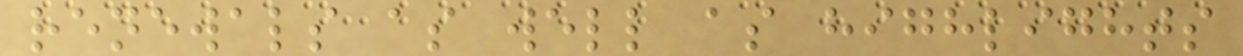renewals as well as highlights
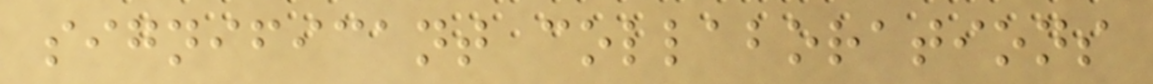significant collaborations
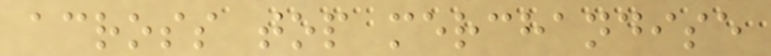across top merchandise
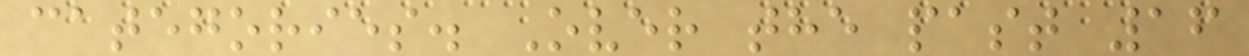categories. Over the past 16
